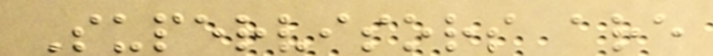Supervisors are
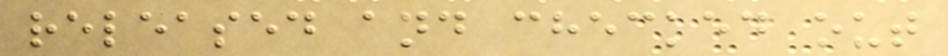released and checked out
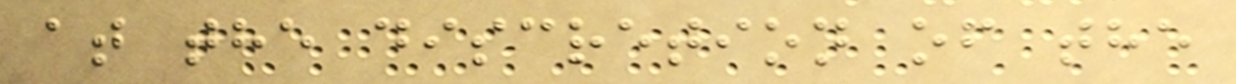at the discretion of the
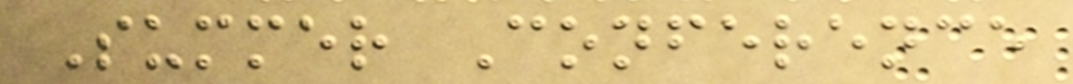Summer Conference
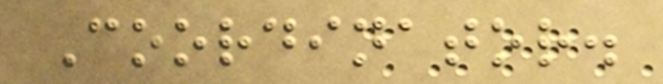Coordinator.
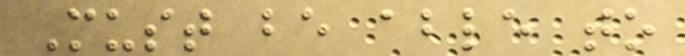Must be able to
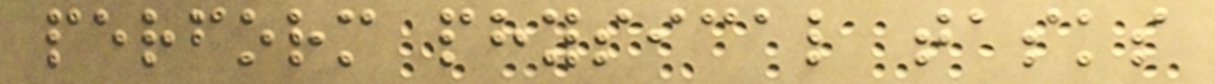perform physical tasks
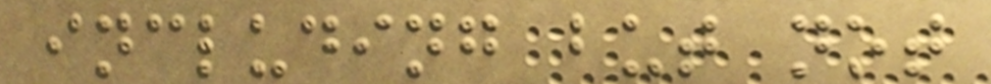including but not
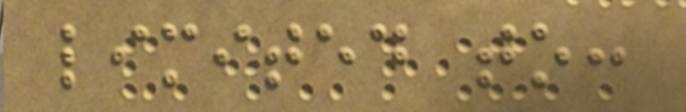limited to:
